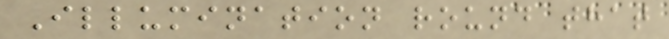Illumination round that
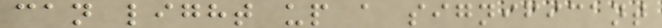can light up a significant
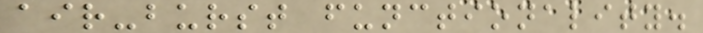air-burst functionality.
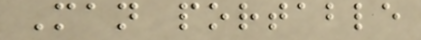Man portable
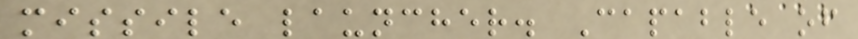missile launcher. Capable of
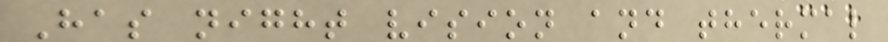Has night vision and thermal
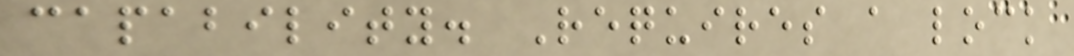capability. Requires a lock
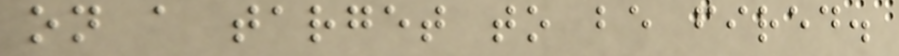on a target to be fired.
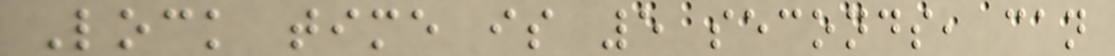Lock time is 5 seconds, can
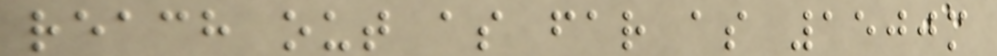reach out as far as 1500m
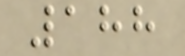188
